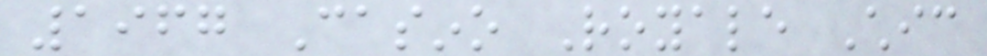1967 Casino Royale Chic
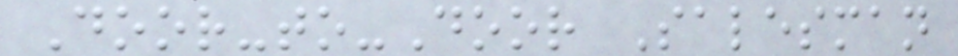Door-to-Door Salesman
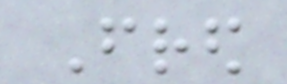Fred
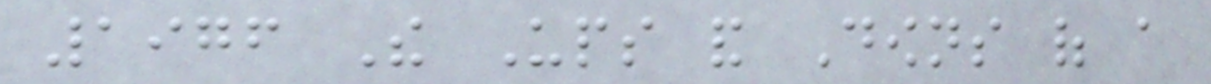1976 The Ups and Downs of a
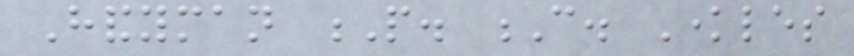Handyman P. C. Knowles
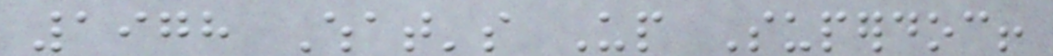1978 What's Up Superdoc!
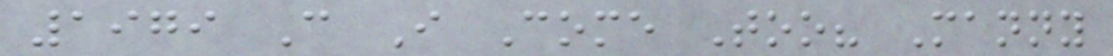1979 Can I Come Too? Manny
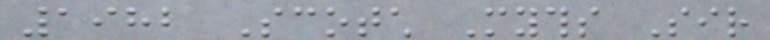1982 Scotch Myths Sir
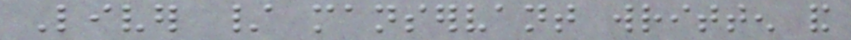Liver / manservant written and
